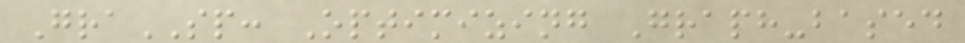GraSP: Optimizing Graph-based
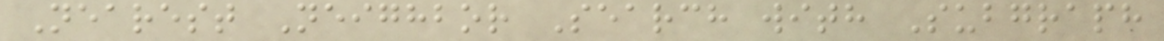Nearest Neighbor Search with Subgraph
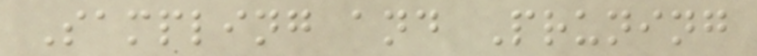Sampling and Pruning
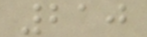210
